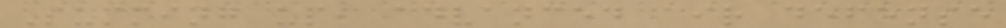Summing up, advanced air defense
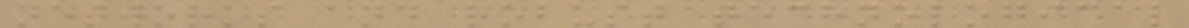networks and robust technological
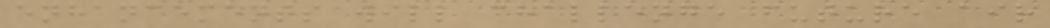enhancements will challenge future air
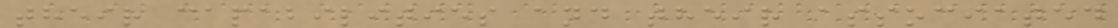their capabilities and their associated
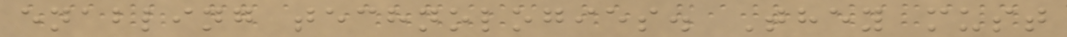enabling technologies. They must
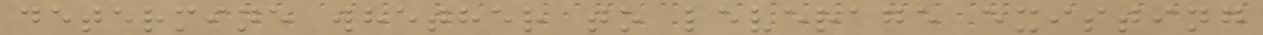determine whether to leverage existing
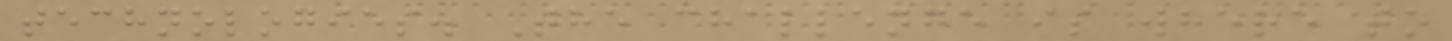technologies. The challenge is where to
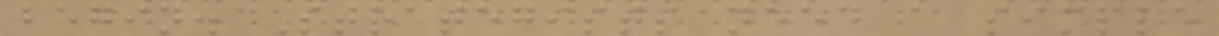begin. Strategists need a simple
